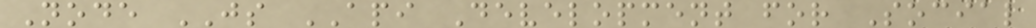Node JS API Development for Social
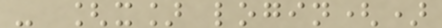- [x] login()
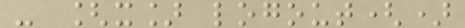- [x] logout()
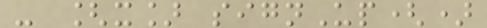- [x] signUp()
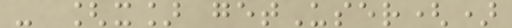- [x] getUser()
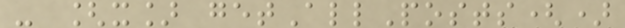- [x] getAllPosts()
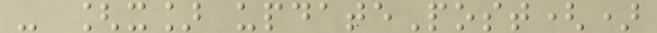- [x] updatePost()
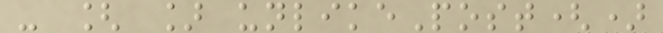- [ ] unlikePost()
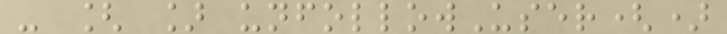- [ ] unfollowUser()
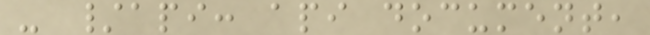- /api: api document,
